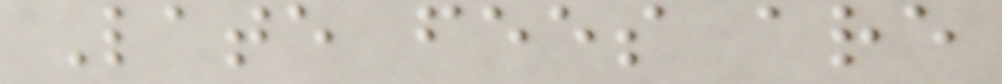Late fees are
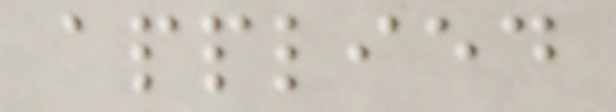applied
